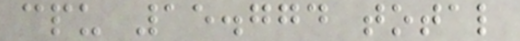cpu 15.774 total
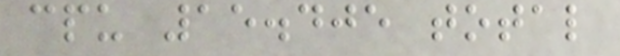cpu 15.405 total
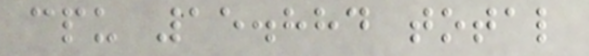cpu 15.884 total
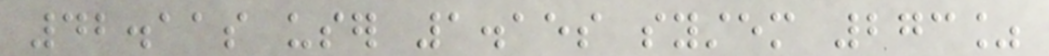42.11s user 1.15s system 273%
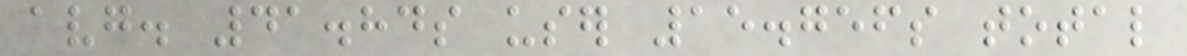avg. 41.84s user 15.756s total
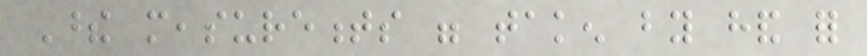These measurements were taken by hand for
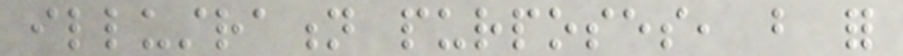illustration purposes, but for
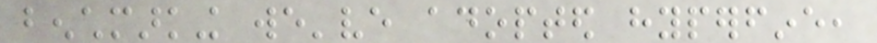benchmarking we've adopted hyperfine,
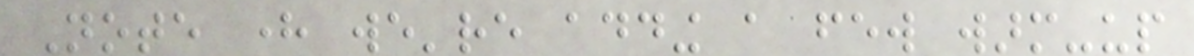Note here we're adding a few warm-up
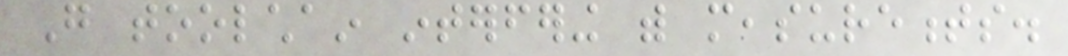Go toolchain interfering with measurements.
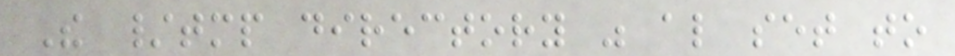The /tmp directory was also set to
